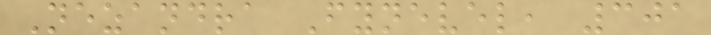Nezandra Fynevel, 301
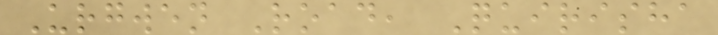Urgwen Road, Quirisha
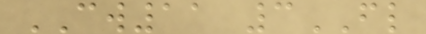CW11 3FL
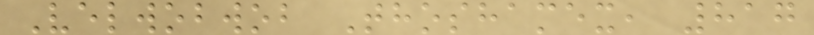Velwobwob Thoshamex, 817
